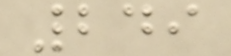249
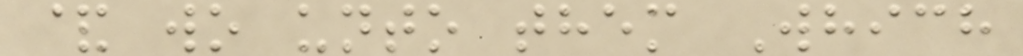& wo unto them Which
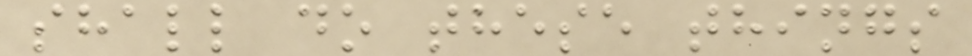shall do these things
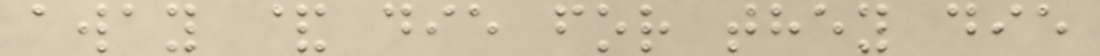away & die for they die
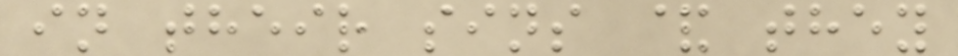in their sins & they
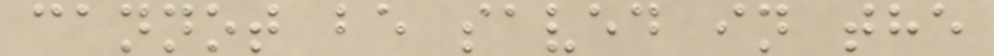cannot be saved in the
